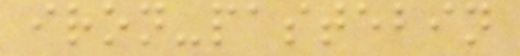iron-pastebin
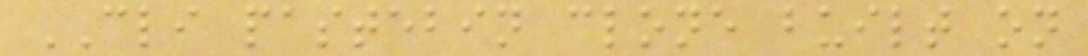CLI pastebin clone built on
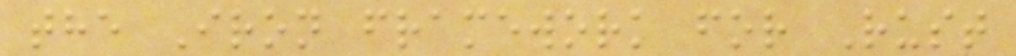the Iron framework for Rust
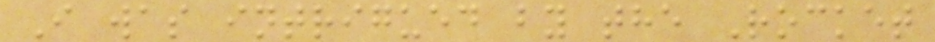I was intrigued by the Rocket
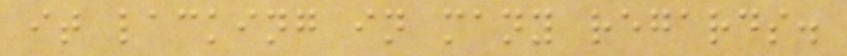it lacking in many regards.
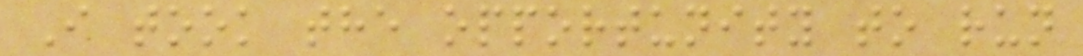I took the opportunity to run
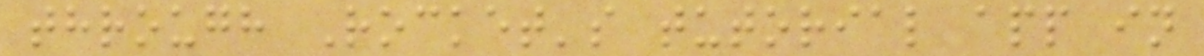through Rocket's tutorial app in
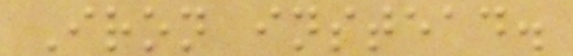Iron instead.
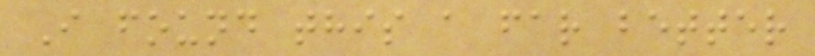I found this a far better
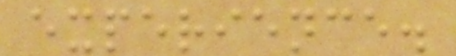experience.
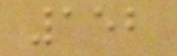152
